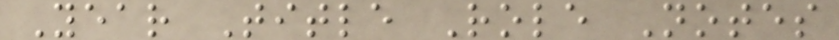Year Title Role Notes
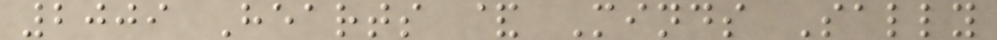2009 Hearts & Minds Sally
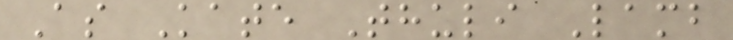As Kate Thuli Lamb
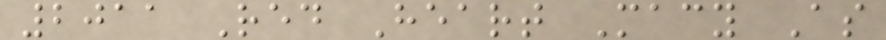2011 Red Heart Macy As
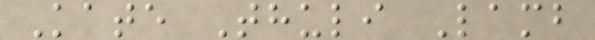Kate Thuli Lamb
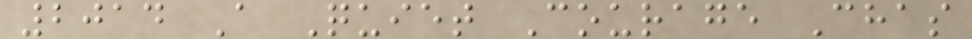2014 A Quiet Courage Chas
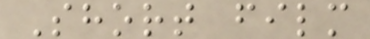Short film
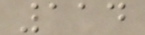114
